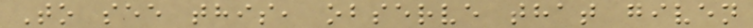To see this, observe that given
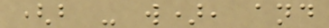(b - w), and
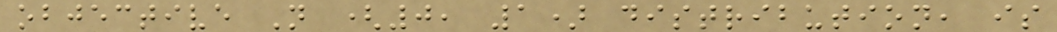objective N (0, 1) distribution, is
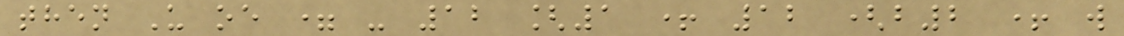then U oe = - 12 [1 + 12 (b2 + w
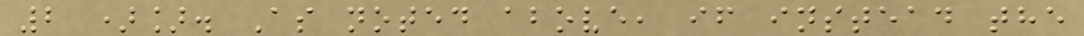2 )]. As noted above, if instead the
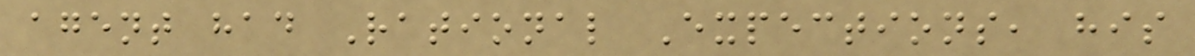agent had Rational Expections, his
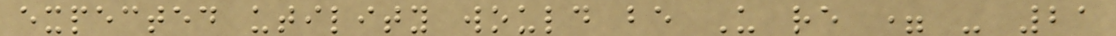expected utility would be U re = - 21
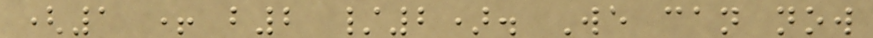(1 + b2 /2). We can now
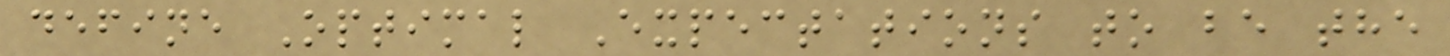define Optimal Expectations to be the
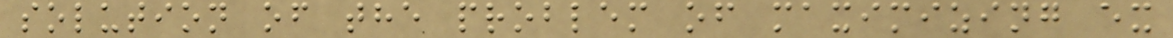solution of the problem of maximizing ex
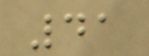41
